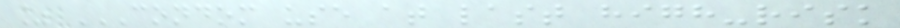% CONDOM USE AT LAST HIGH-RISK
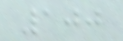100
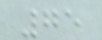75
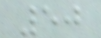50
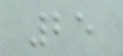25
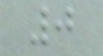0
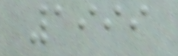1999
